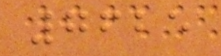7625
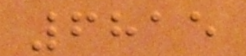6815
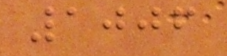1006
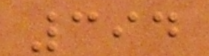394
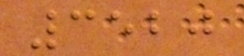3520
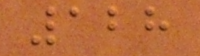128
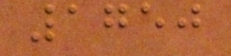1750
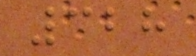328
